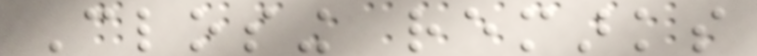Closing remarks
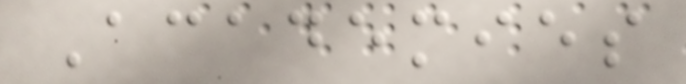Academies
